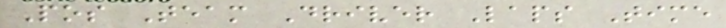Pos Team Driver Laps Time
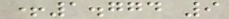+1.774 9
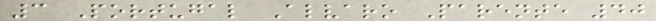3 Portugal Alvaro Parente 40
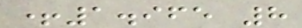+1.965 8
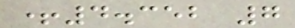+4.352 7
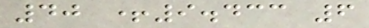40 +9.433 6
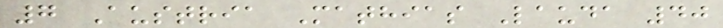7 Austria Mathias Lauda 40
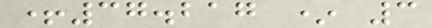+37.217 * 3
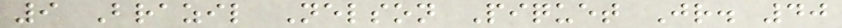9 Brazil Nelson Piquet Jr. 40
